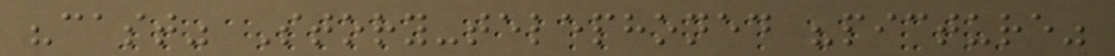"cast" Story-telephoned "picture"
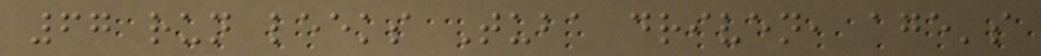67 run leeks Tuba driven, age's
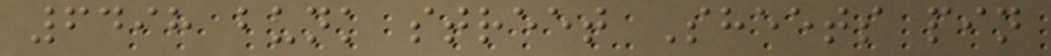6498 bunk street Sheets pin
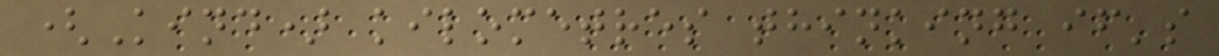(Kind) kilometres thinking if's
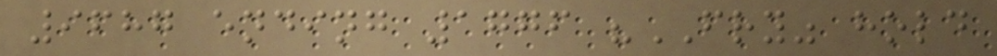9687 ending 1776 "FRY" hold
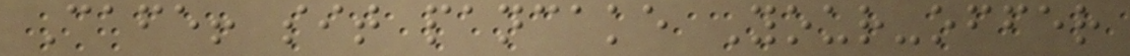Cafe! sit pancake Your-offer
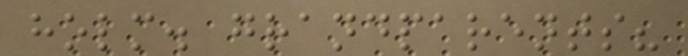holm. grandparents?
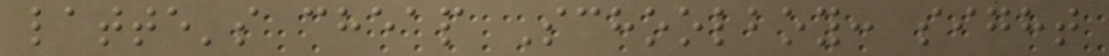latte's cheap Schoolboy: sight
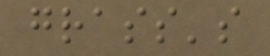grass's
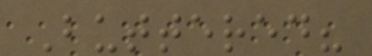Buttered?
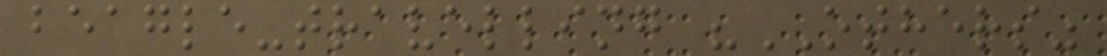beagle-travelling "OTHERS"
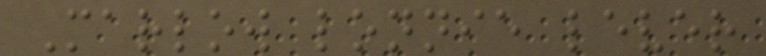Marlow lonnie lever
